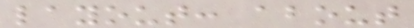layout: about
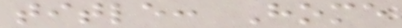title: Home
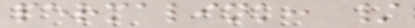permalink: /
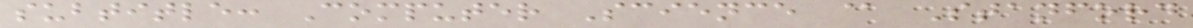subtitle: Computer Science @ Stanford
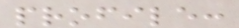profile:
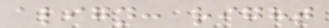align: right
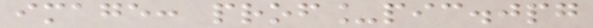image: prof_pic.jpg
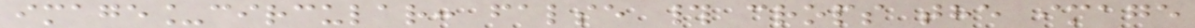image_circular: false # crops the image
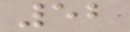52
